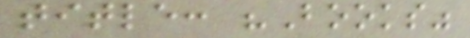title: "Books"
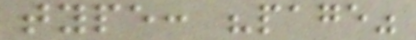type: "page"
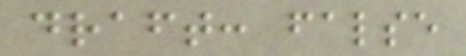draft: false
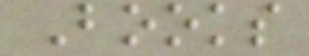Books
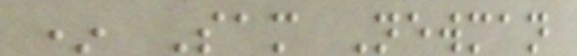* Sam Newman
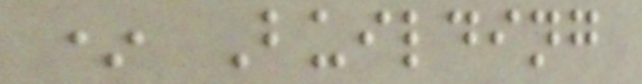* Building
